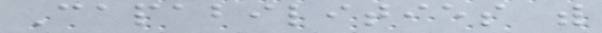Capabilities with
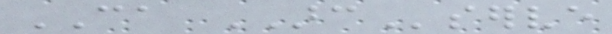CA ARCserve
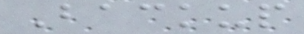Backup
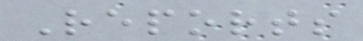Reports
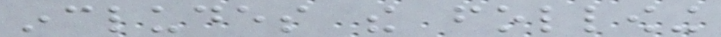includes the following
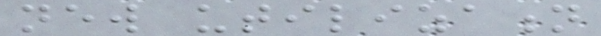new utilization
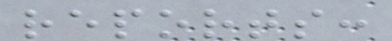reports:
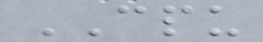CPU
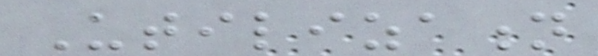Utilization
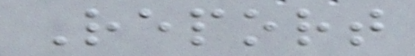Report
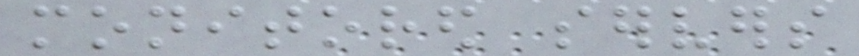monitored servers
